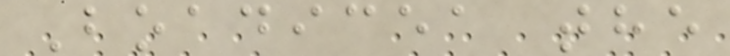Boadicea the
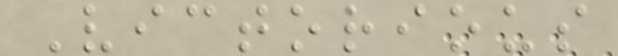Victorious
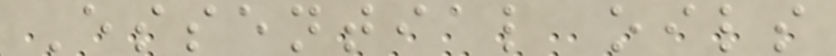Essential oils
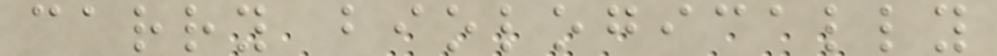carry biologically
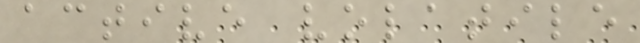active volatile
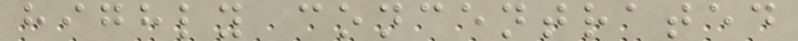highly concentrated
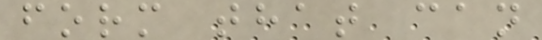form that can
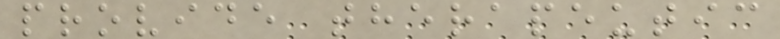provide therapeutic
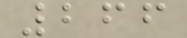266
